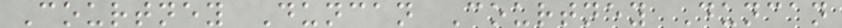Courtney Duncan Courtney Duncan
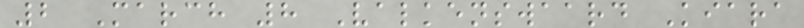2 March 8 Valkenswaard Kiara
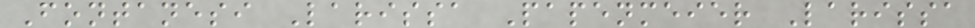Fontanesi Larissa Papenmeier Larissa
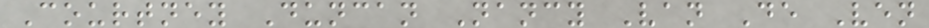Courtney Duncan Nancy Van De Ven
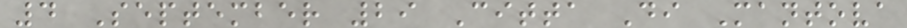4 September 29 Citta Di Mantova
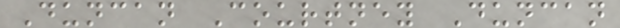Duncan Courtney Duncan
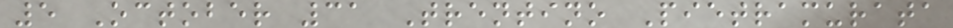5 October 31 Trentino Pietramurata
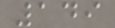149
